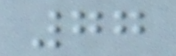77
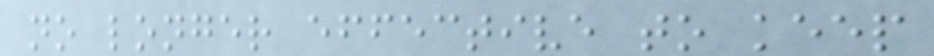no longer effective to keep
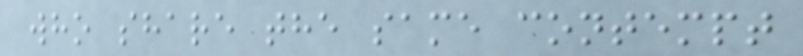who share the same contempt
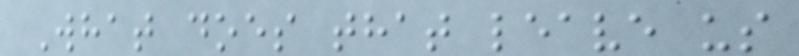What does that leave us
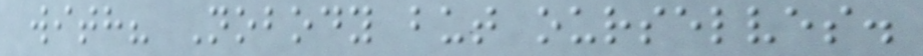with? Nobody but ourselves.
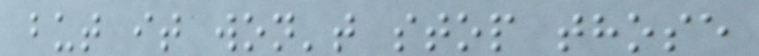but it won't stop those
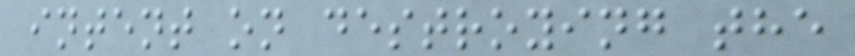intent on destroying the
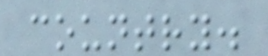country.
